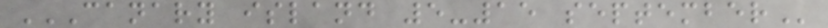CANARY ISLAND 5-15 SEPTEMBER
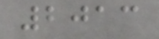2013
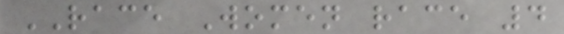RACE Women race 4
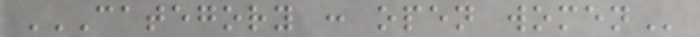CATEGORY : OPEN WOMEN
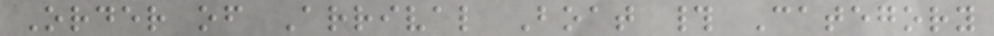Order of Arrival Boat # Category
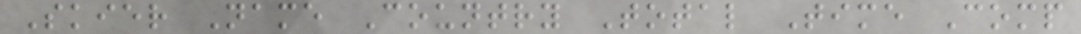Skier Name Country Total Time Comp
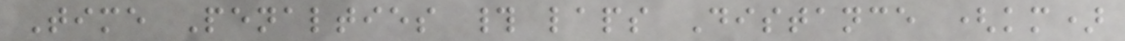Time Penalties # laps Distance (km)
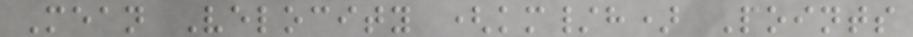Mean Velocity (km/h) Points
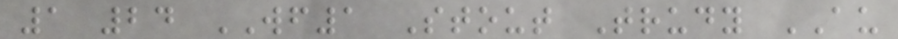1 24 WF1 Stout Trudy AU
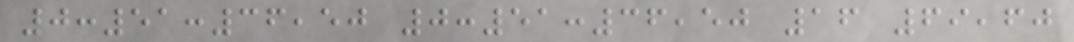0:51:36,50 0:51:36,50 16 69,60
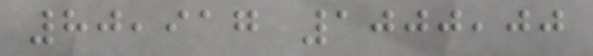80,917 1000,00
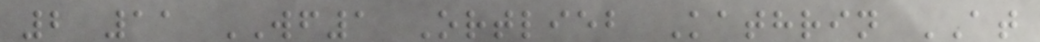2 11 WF1 Ortlieb Kathrin AT
